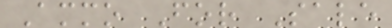Ammo For Sale
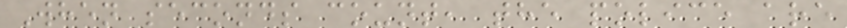When seconds count, the police are
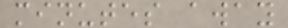minutes away
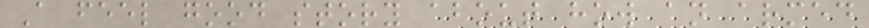A feel good story about how an armed
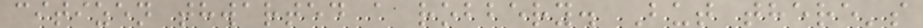citizen thwarted a robbery. But there's
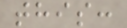this:
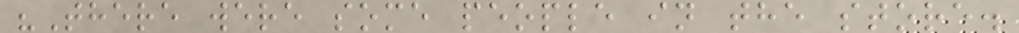"There were some people in the store.
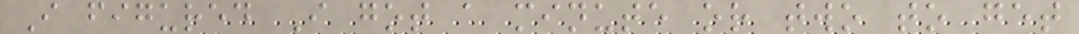I figured I got a minute or two to get
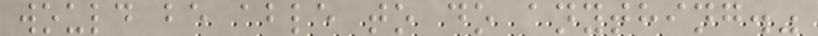would be able to do anything."
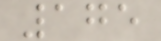175
